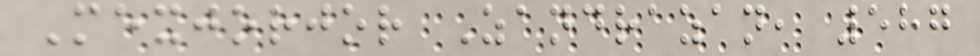Mexjorjor Zandrazan, 587
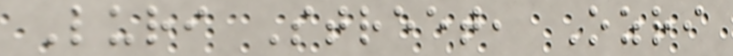Luri Street, Ozri
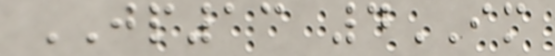JP13 4IM
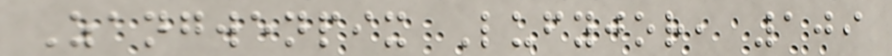Zangwenpix Lufyjor, 109
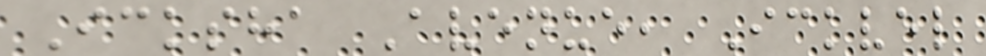Icksha Avenue, Ickvel
